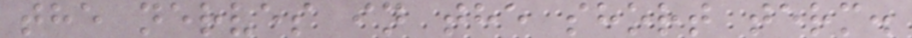the nerves in the short term.
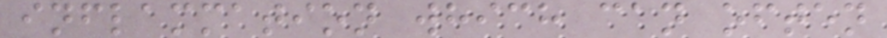inflammation which can often
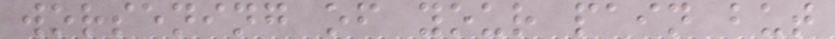worsening of your pain but
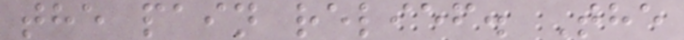the pain relief. The
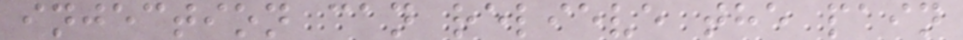injection can relieve the pain
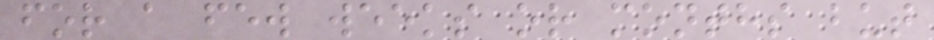for a few weeks or months but
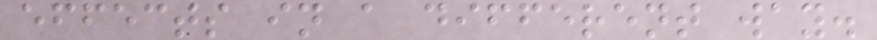effects in a different way.
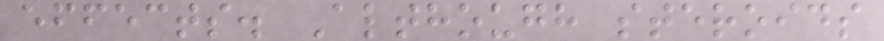effects. Although steroids
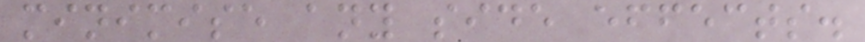minimise any side effects.
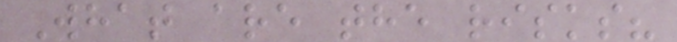What are the risks?
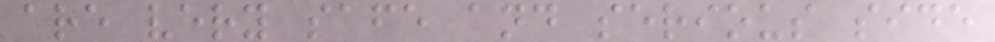are very safe and serious side
